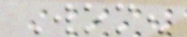Women
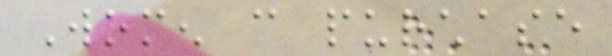Women can purchase
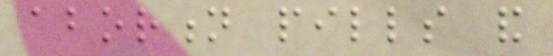abortion pills and
